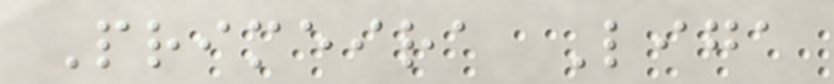Primeira Liga
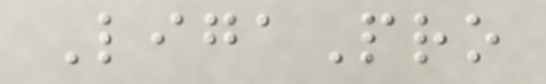LigaPro
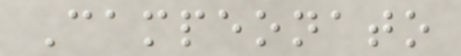Campeonato
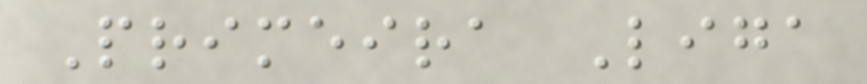Primeira Liga
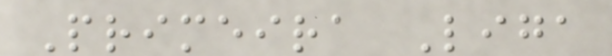Primeira Liga
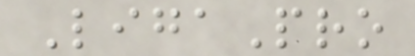LigaPro
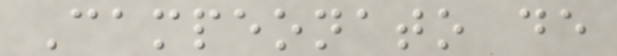Campeonato de
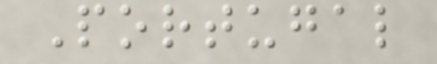Portugal
